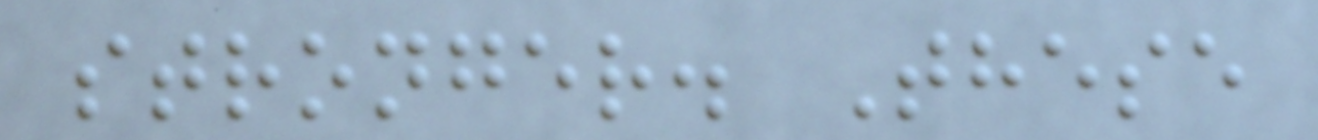stronger. These
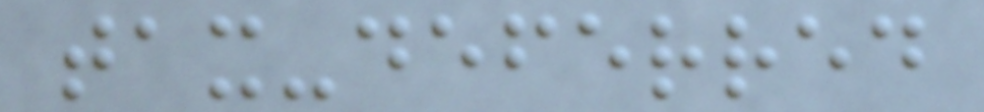tax-deferred
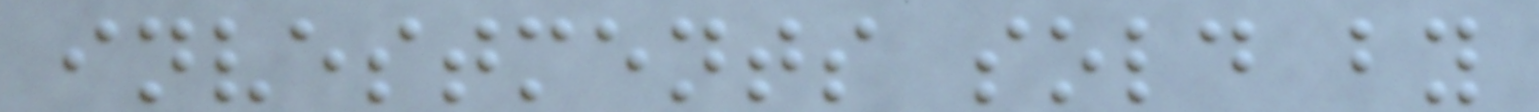investments sold by
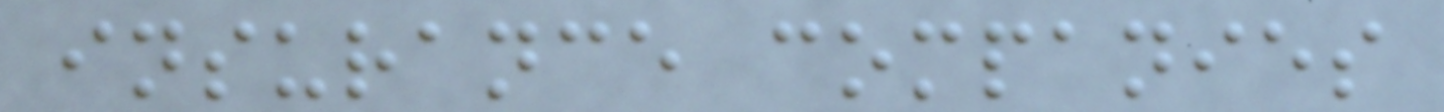insurance companies
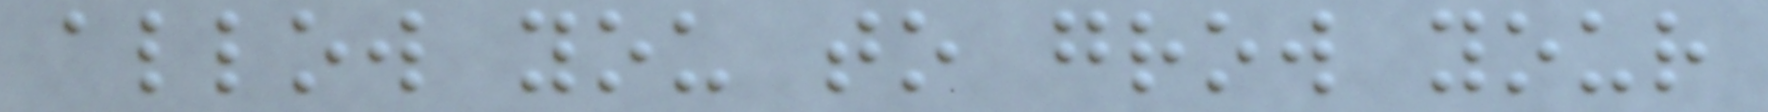allow you to grow your
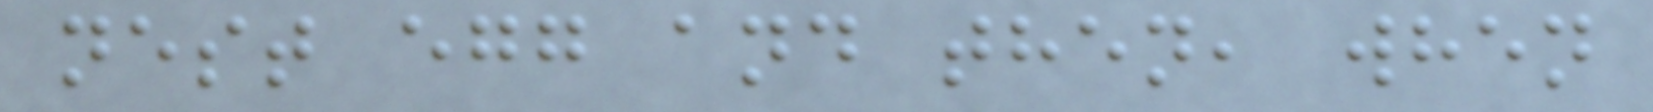nest egg and then, when
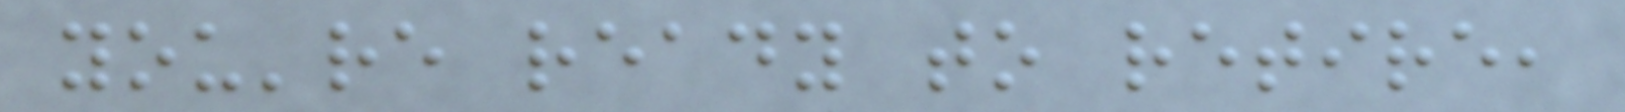you're ready to retire,
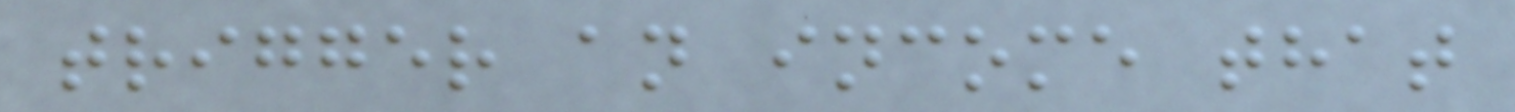trigger an income that
